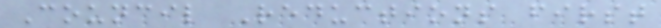Council Reductions first
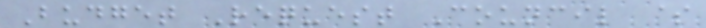Budget Request Council $
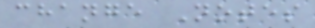change Notes
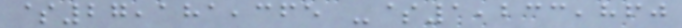$27,181,365 -$1,233,860
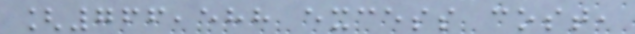[766,588 excess cost,
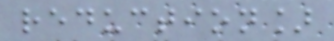reduction]
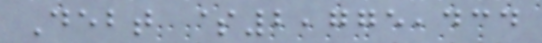Debt $2,775,434
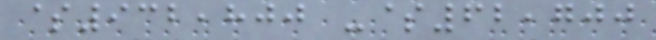$932,800 -$62,700
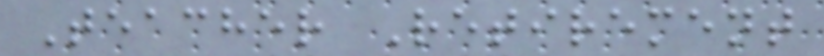Teacher Retirement
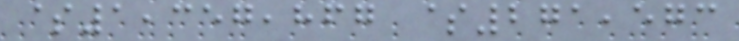$1,357,867 $271,573
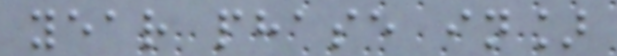year phase in]
